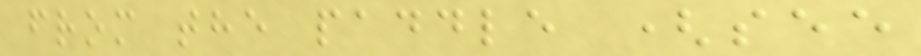from the paddle (see
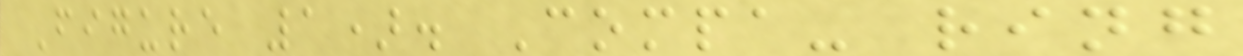Figure 1). Compa- ring
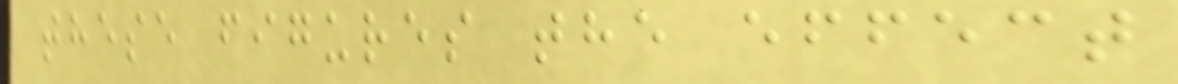these figures the effect
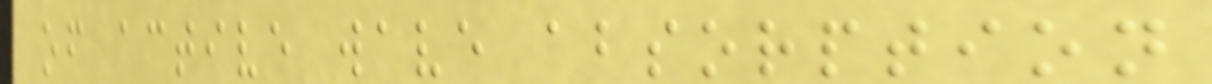of active wave absorption
